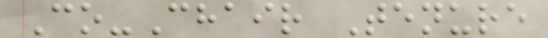Co-Chair Tenure
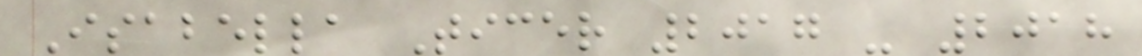Isabella Ticer 2017 - 2018
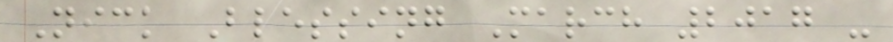Nick Blessing March 2017 -
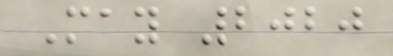May 2020
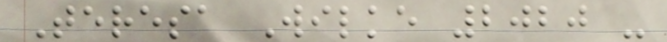Teresa Wilke 2020 -
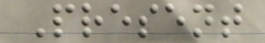Present
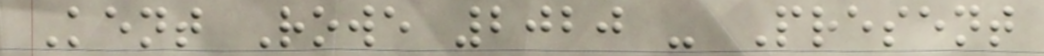Kent Rowe 2020 - Present
